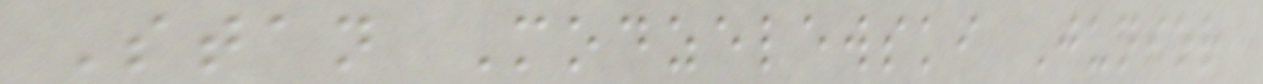Stan Modzelewski Junior
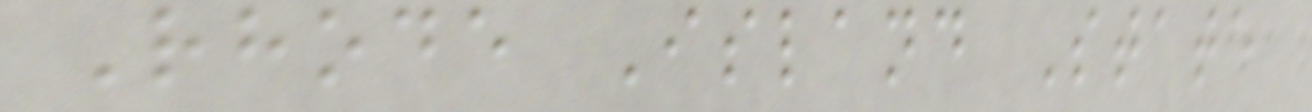Rhode Island State
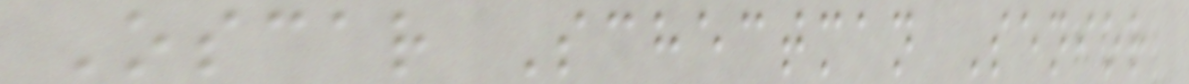Oscar Schectman Senior
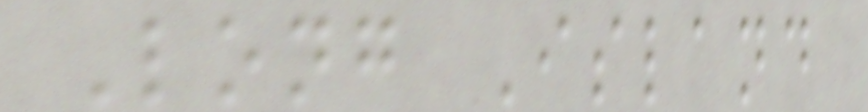Long Island
